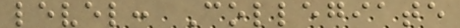level: Collegiate
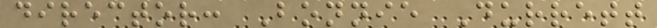director: Bonnie Durrett
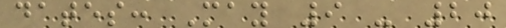dates: May 9 - 20
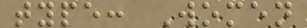type: Women
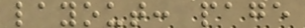layout: page
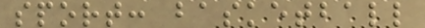sport: basketball
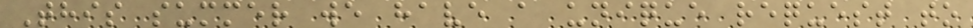This summer we have a unique request to
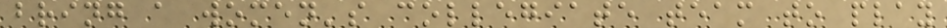bring a women's collegiate team to play
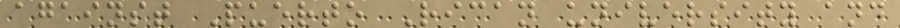against Puerto Rican university and
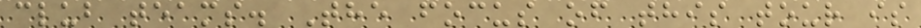club teams. The focus of this tour is
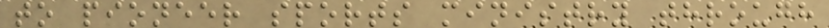to pioneer sports ministry through
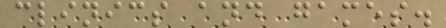clinics and games.
